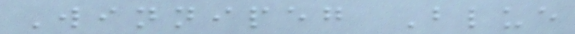Winnipeg Blue
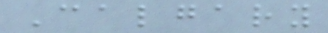Calgary
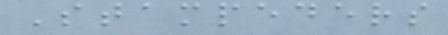Stampeders
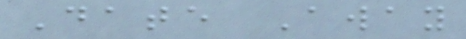Date Away
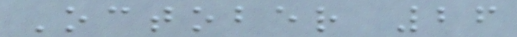October 26
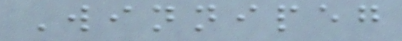Winnipeg
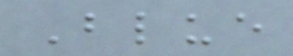Blue
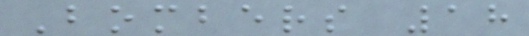Bombers 18
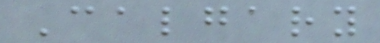Calgary
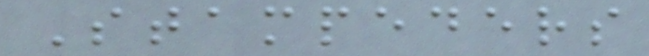Stampeders
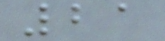21
